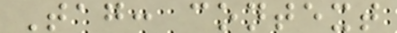Tag: context
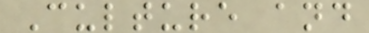Culture and
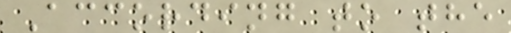According to the
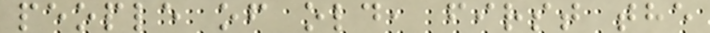people of old, first the
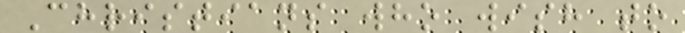Christians who wish to
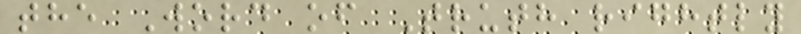the Word of Truth rightly
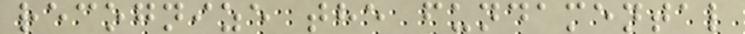recognize the fundamental
